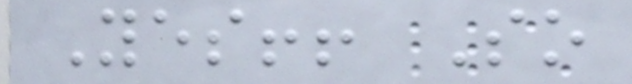Yes!! So
